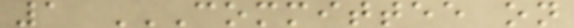1 COMMITTEE ON
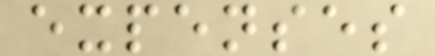expenses
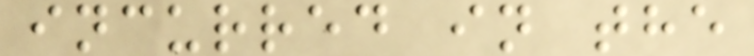incurred in the
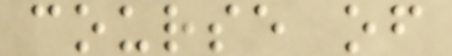course of
